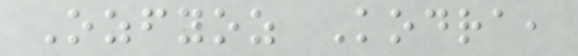Ozfyoz Kodra,
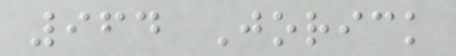964 Jorick
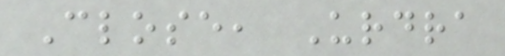Close, Urdra
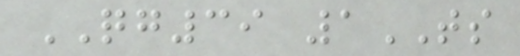QG39 1TS
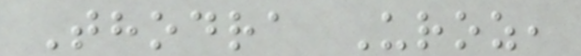Thodra Uroz,
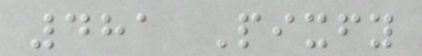481 Pixfy
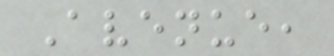Avenue,
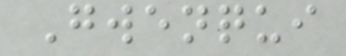Gwenqui
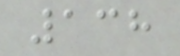138
